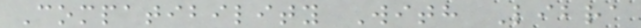Compatibility With Libra
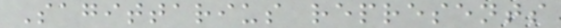Sagittarius represents
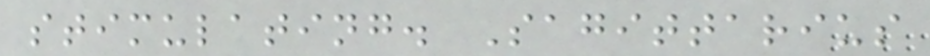stimulating. Sagittarius
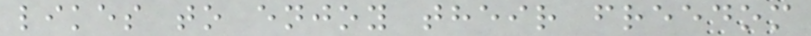likes to enjoy their freedom
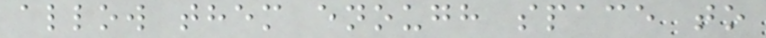allow them enough space to
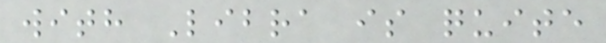with Libra is quite
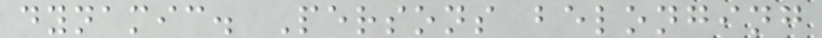dynamic. Persons belonging
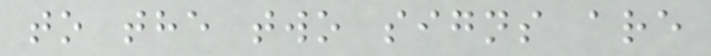to the two signs are
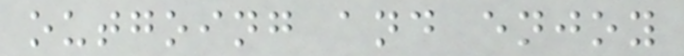outgoing and enjoy
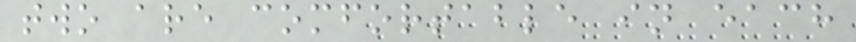two are comfortable in each
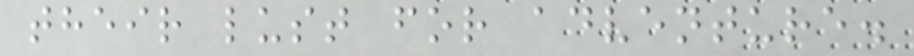their lust for adventure.
